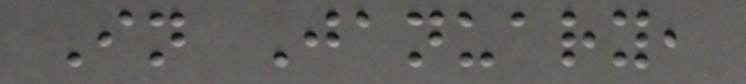In January,
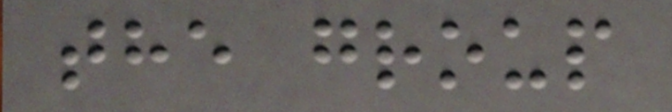the group
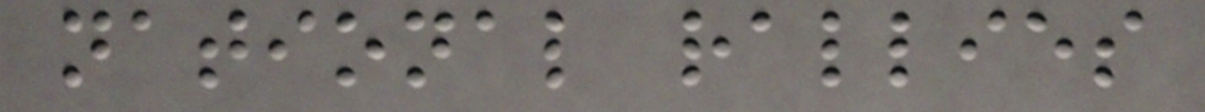national rallies
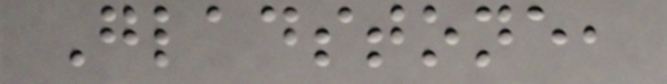Gladstone,
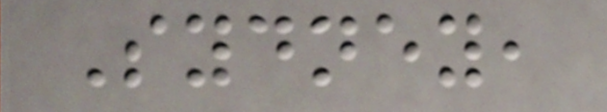Sydney,
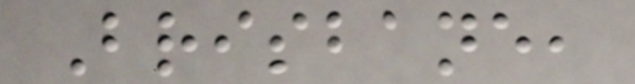Brisbane,
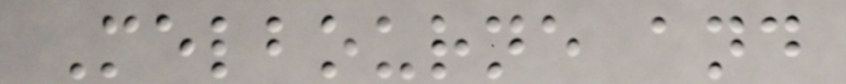Melbourne and
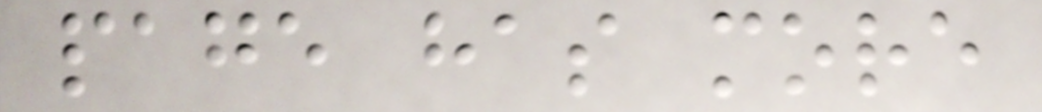page has more
